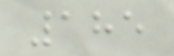185
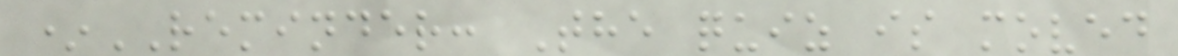*REMINDER: The quiz is moved
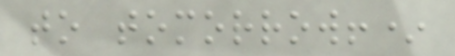to tomorrow!*
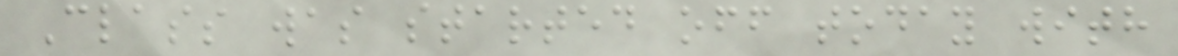Class was started off today with
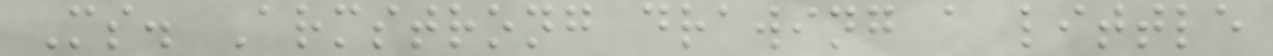Ms. Armstrong drawing a little
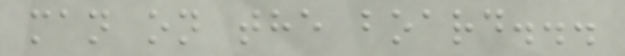man on the board...
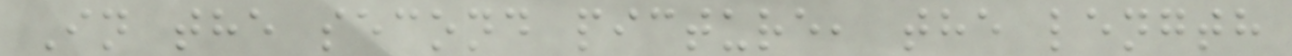In the second picture, the length
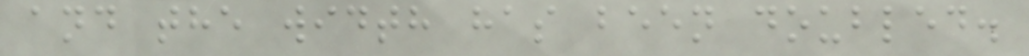and the width has been doubled.
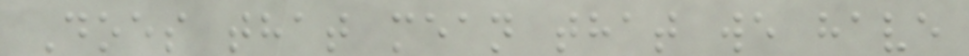Does that mean that we have
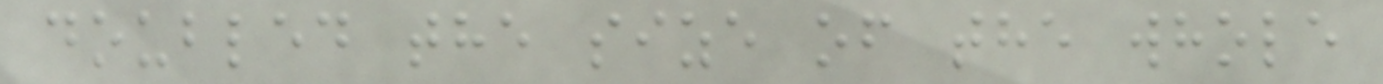doubled the size of the whole
